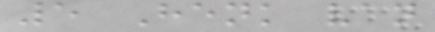5 Henk van
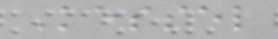Kessel
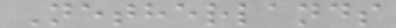Netherlands
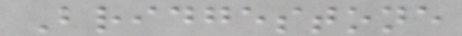Bridgestone
